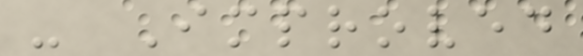- Improved
